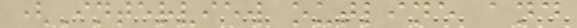(Interview outline and
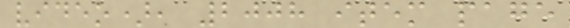video), 2008 item page
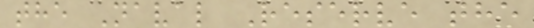the Naval Reserve the
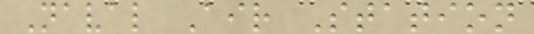Naval Air Station
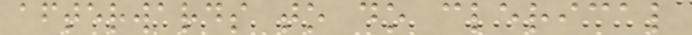afterwards to do clerical
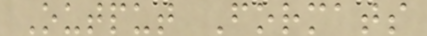Output Formats
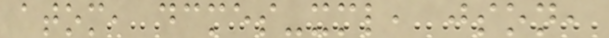atom, dcmes-xml, json,
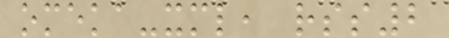omeka-xml, rss2
